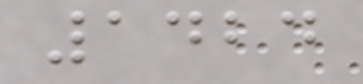1424
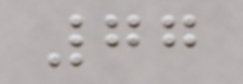77
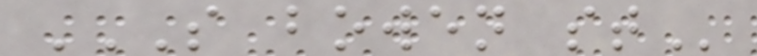S BOWEN ST
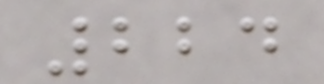224
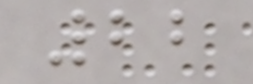22
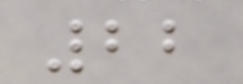22
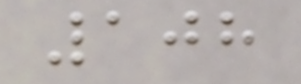108
